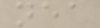nea
